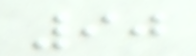90
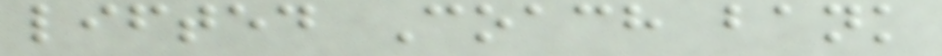lifted Coach bank
